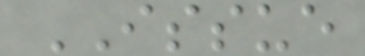ISSUE
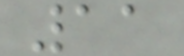11
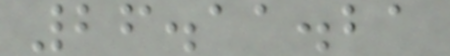26.11.21
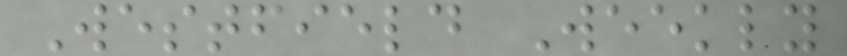Westfield Weekly
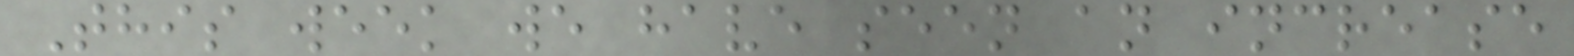This week we have seen an increase
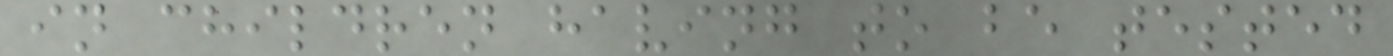in children having to be tested
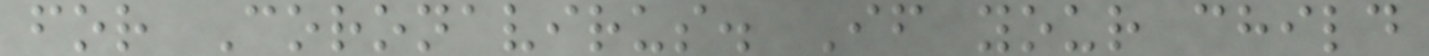for Coronavirus. If your child
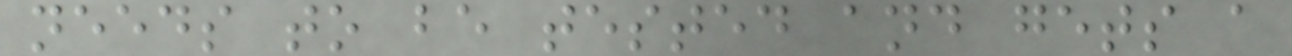needs to be tested and gets a
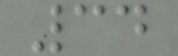34
